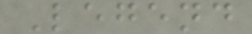Legend
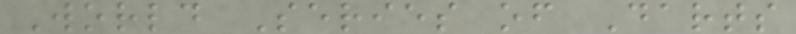World Series of Darts
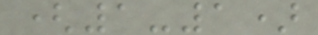(1-1)
